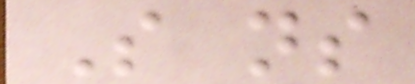So ns
